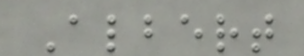Albert
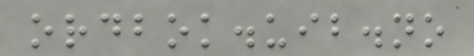ordbok.uib.no
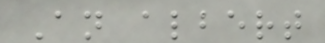An albert
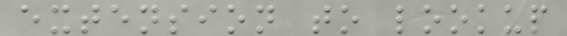extension to lookup
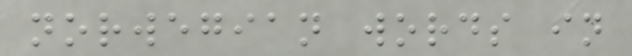norwegian words in
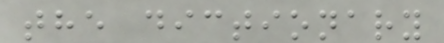the dictionary
